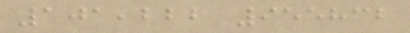101,222 955832
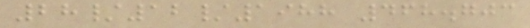28/12/1988 468.703
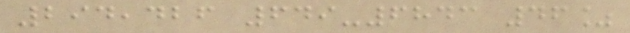294,426 649-6843 46%
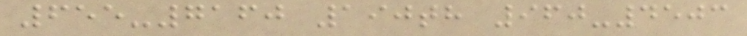655-7160 190th 960-4503
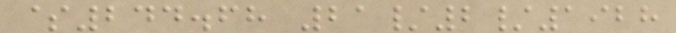$244.68 21/2/1928
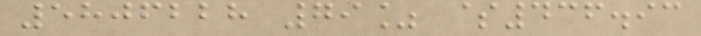5806228 79% $436.93
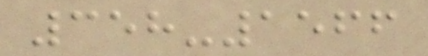358-1566
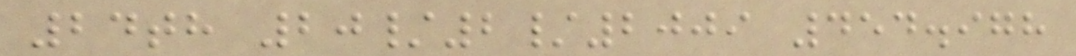24th 20/2/2009 454.978
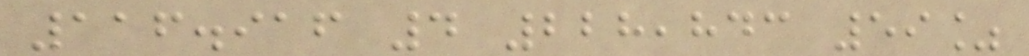116.916 4 228,843 59%
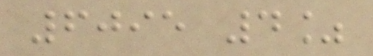6095 4%
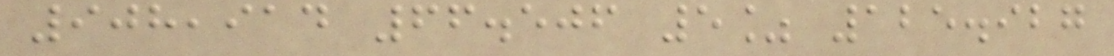908,914 66.506 5% 125.927
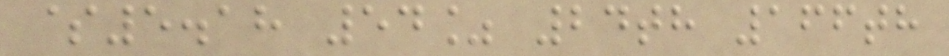$5.18 54% 24th 166th
